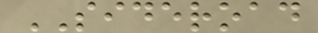SIDEROAD
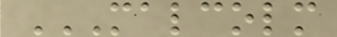MALCOLM
